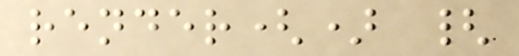render() {
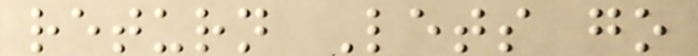return Lets go
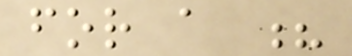for a ?
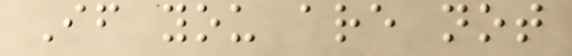If you are not
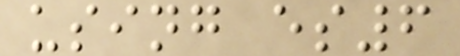using es6
